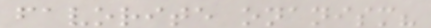favorite onanism?
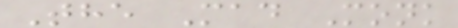The Mad Monk
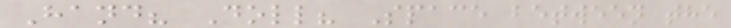Hand? Doll? Space between the
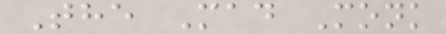The Mad Monk
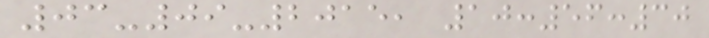03-09-2015, 10:56:30
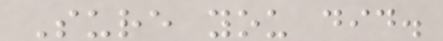Sure you did.
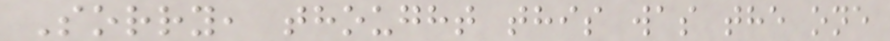Sorry, thought this was the one
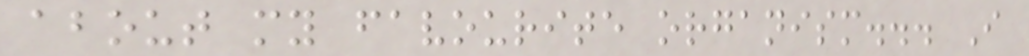about my favourite organism... I
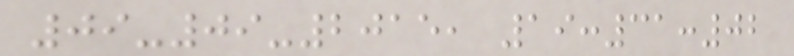09-09-2015, 19:31:02
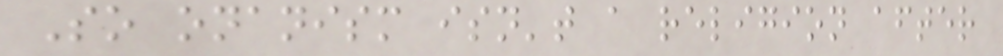So onanism isn't a religion after
